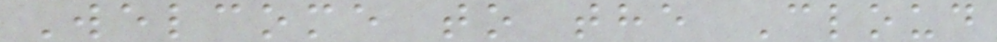Welcome to the Cloud
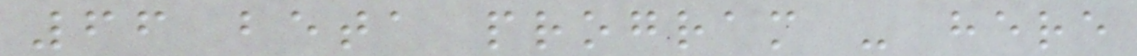66 beta program - here
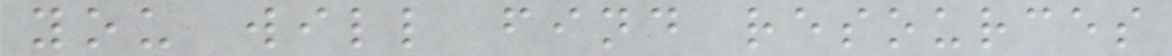you will find resources
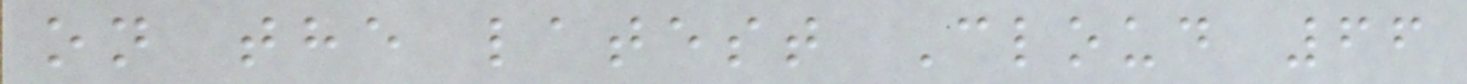on the latest Cloud 66
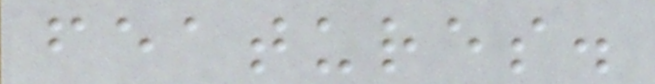features.
